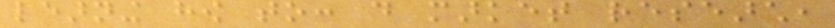learning how to: do market research,
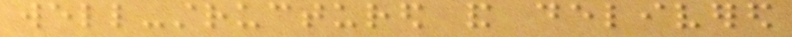well-structured and delivered
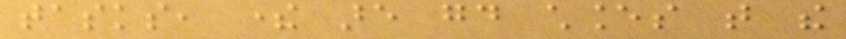tasks, there are good chances that the
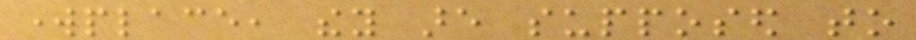workplace, they are supposed to
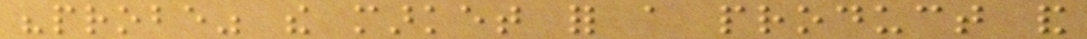"probe" the market for a product and
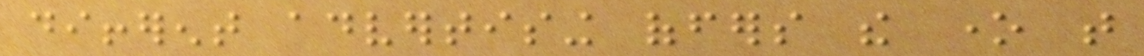different advertising offers the one that
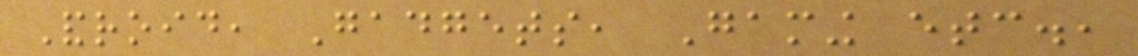Android, Gadgets, Gaming etc.,
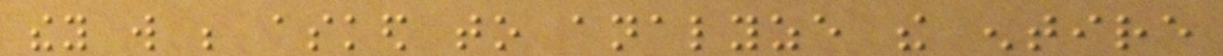they will be asked to analyze the entire
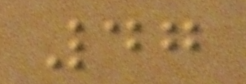47
